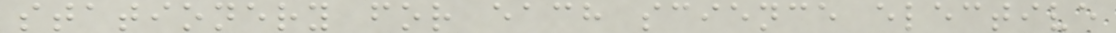stationery for each science elective
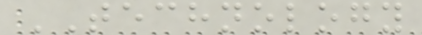TECHNOLOGY
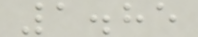1.85
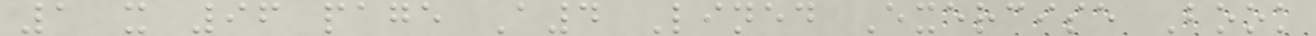1 x 96 page A4 Lined Exercise Book
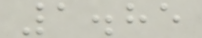1.85
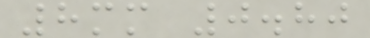8mm 0.80
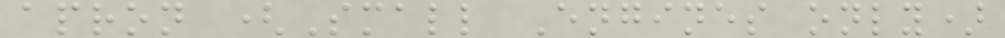apron (Small Engines only)
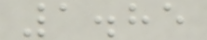1.85
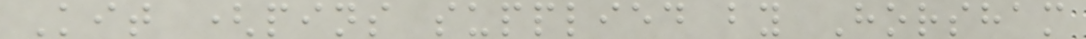Kit (pins supplied by Horsham
